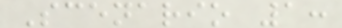Scenario 1:
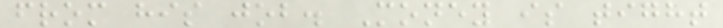from his job. Money is tight
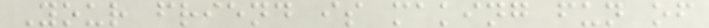Your friend is making fun of
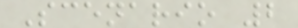Scenario 2
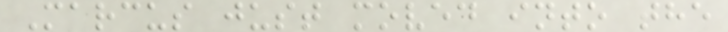Marcus just moved into the
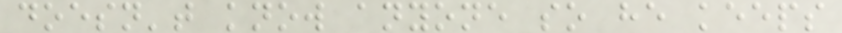doesn't know anyone so he keeps
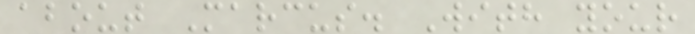about Marcus. With your
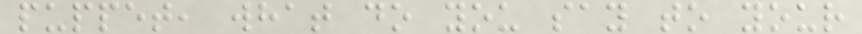puppet, what do you say to your
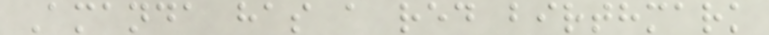Amanda has a red birthmark
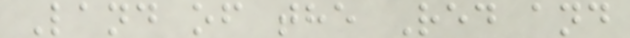Land of the Red and
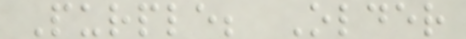Purple; Older
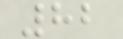82
